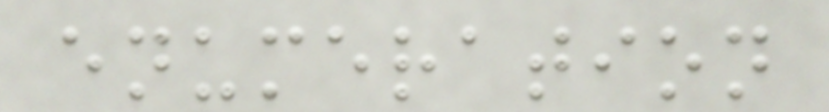enumeration
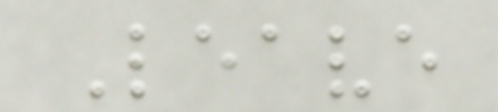Leave
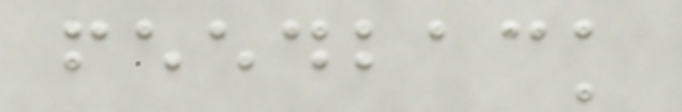feedback
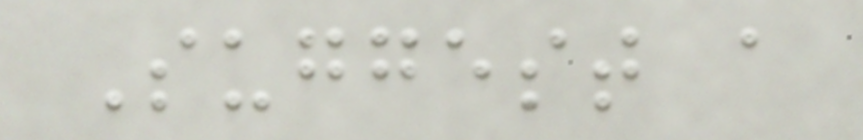Suggest a
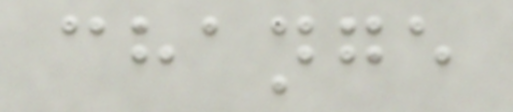change
